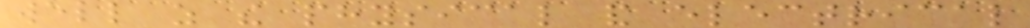well as the physical and electrical
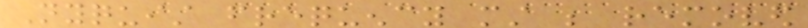Nyquist frequency must be removed
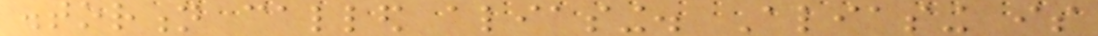distortion called aliasing. Aliasing is
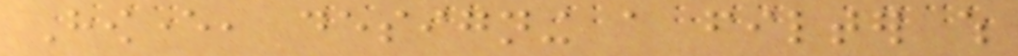However, designing a filter which
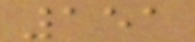151
